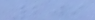209
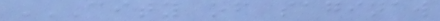CITY OF SAGINAW
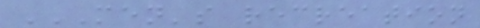MEN'S RECREATION
